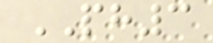PH3
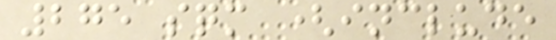275 sqm (include
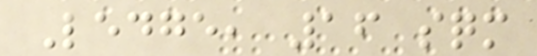Ledge, 16 sqm
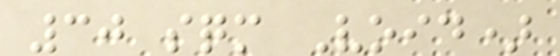30 sqm Void)
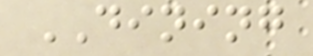DINING
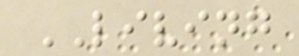LIVING
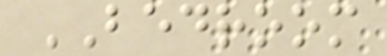BEDROOM
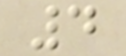4
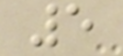5
